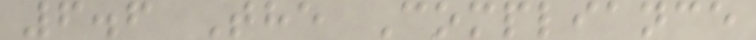6.6 The Compliance
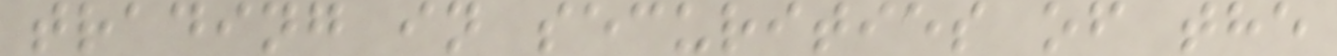trading in securities of the
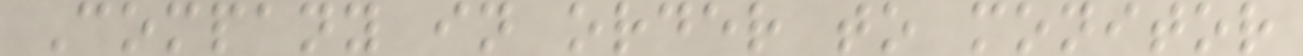Company in order to monitor
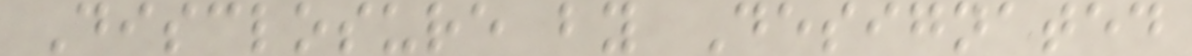Disclosure by Designated
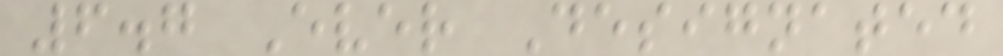6.7 Ever Designated
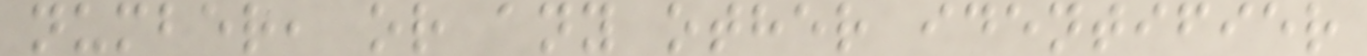number, or any other identifier
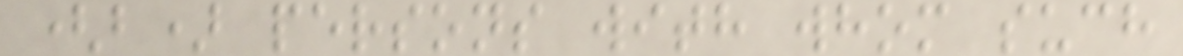(b) persons with whom such
